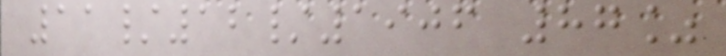11/12/1906 87%
